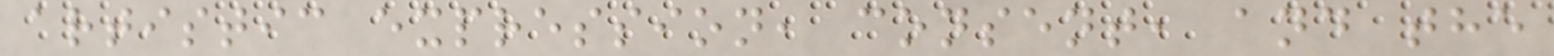artistic expression, consent, and the
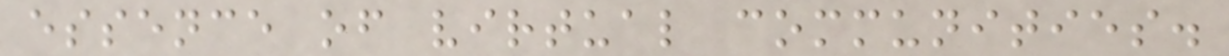essence of virtual communities.
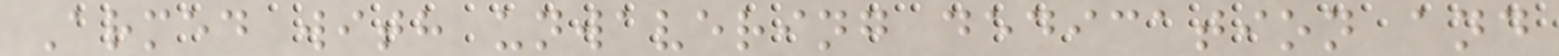Armed with unwavering dedication and
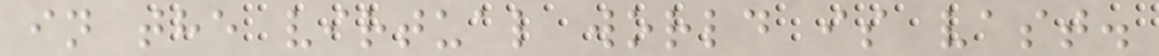in the virtual world is vast.
